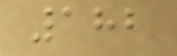182
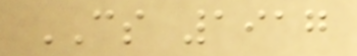CS 1917
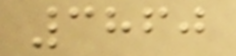3860
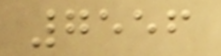7556
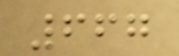667
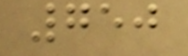750
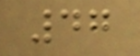47
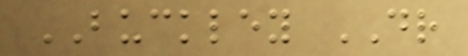BUCKLEY DR
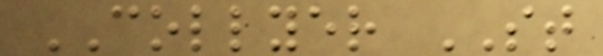COLLYER ST
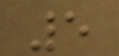5
